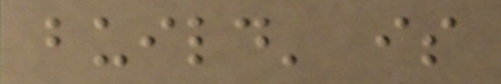build' is
